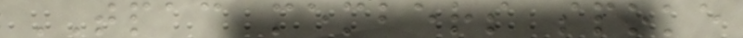TPAC members spoke
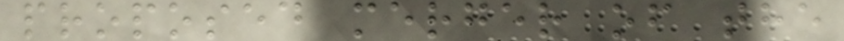proposed merger of the
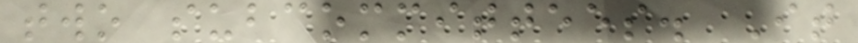two subcommittees. It
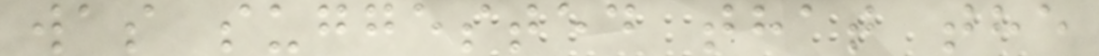was suggested that the
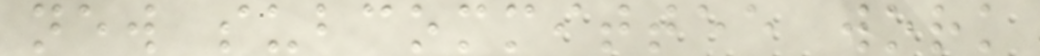new subcommittee work
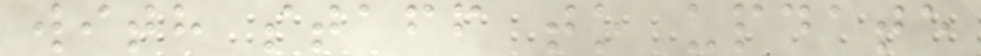with staff to update
